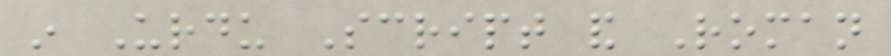in Urdu Script and Roman
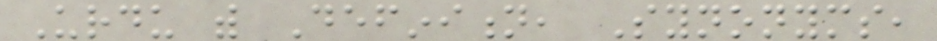Urdu with Definition, Synonyms,
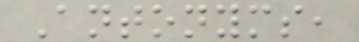Antonyms,
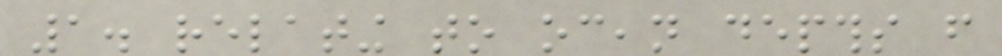1. relating to ocean depths from
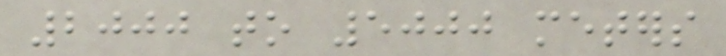2000 to 5000 meters
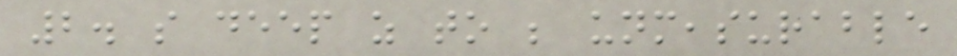2. so deep as to be unmeasurable
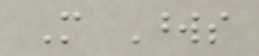More Words
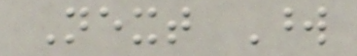Next Word
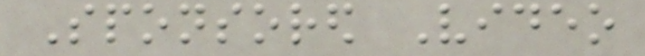Sponsored Video
